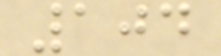104
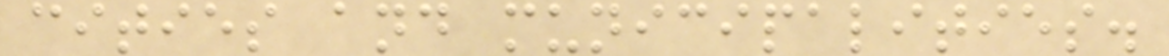cities and municipalities.
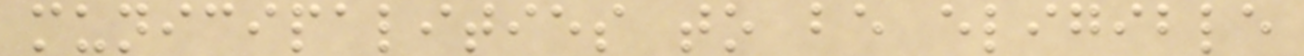municipalities to be eligible
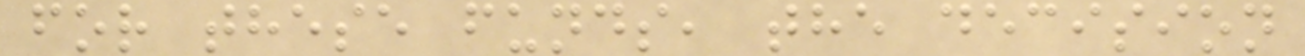for these funds, the decision
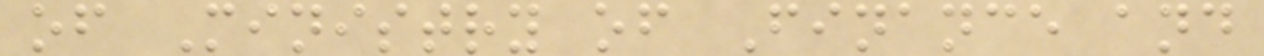of Ministry of Finance and
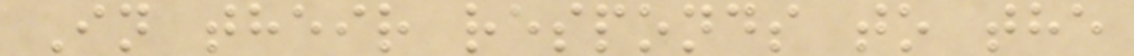In their responds to the
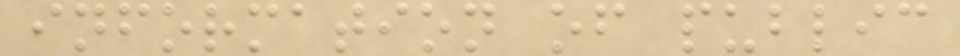information of public
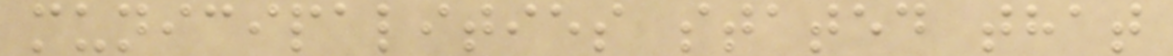municipalities stated that
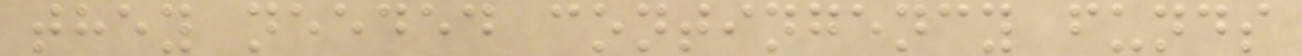they needed contingency funds
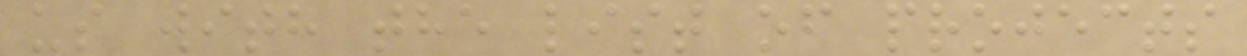us with the list of projects
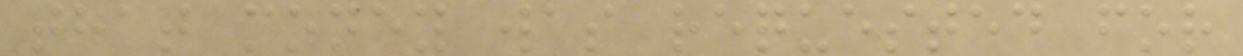that money was requested for
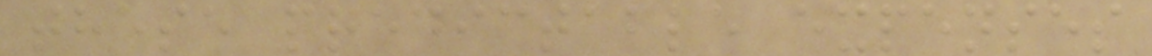these predictable expenses
